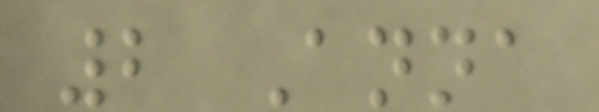2 Anna
